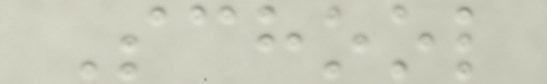School
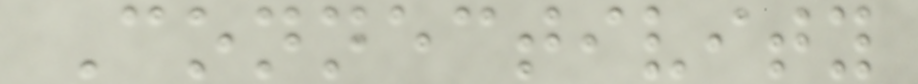Connectivity
